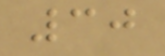30
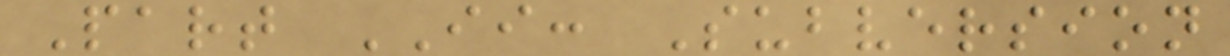Part II: Subversion
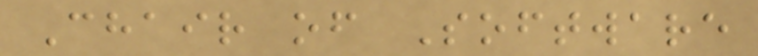Chair of Software
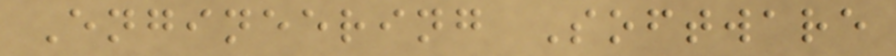Engineering Software
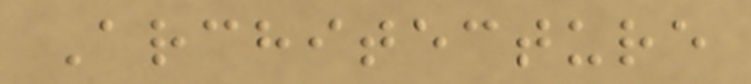Architecture
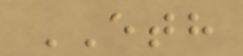ETH
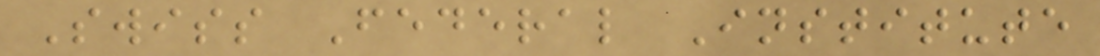Swiss Federal Institute
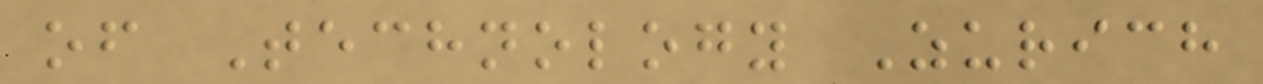of Technology Zurich
